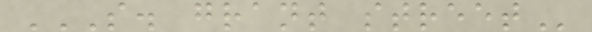S. GRANT STREET
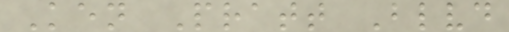Ken Pratt Blvd
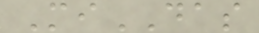MiDAS
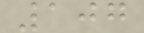107
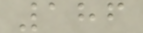186
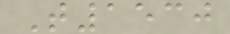T1530
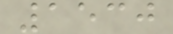1530
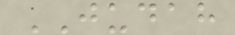JUDAH
